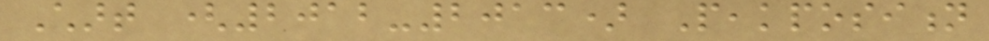Chart (2012-2013) Peakposition
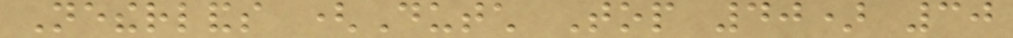Netherlands (Dutch Top 40) 30
